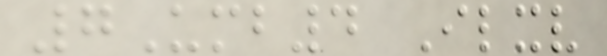7Umb4 Ilxv
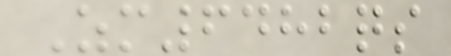Zm6482qs
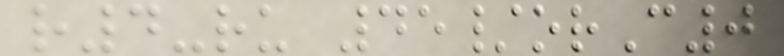r4-ru 45/orC0
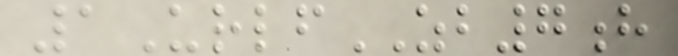1UrlfZB7h
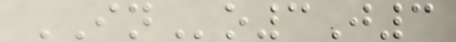INo3J3
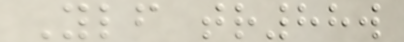Ylf tr88w
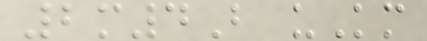2m4B uKm
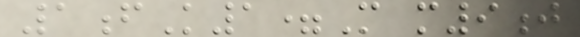1fK1=M m9j
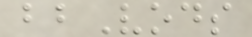bbVods
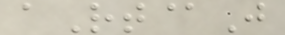aRt@J
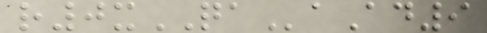r0xQAaAd9
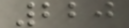220
